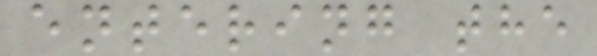entering the
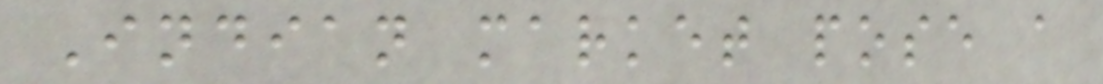Indian market pose a
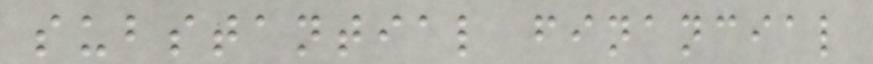substantial financial
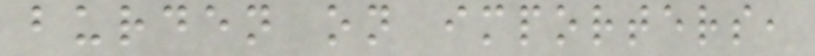burden on importers,
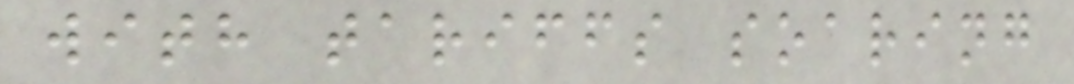with tariffs soaring
